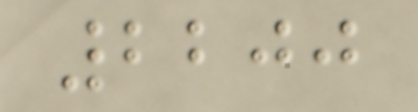2200
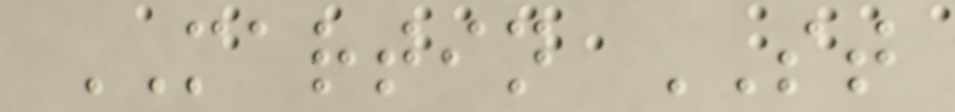MARTIN ST
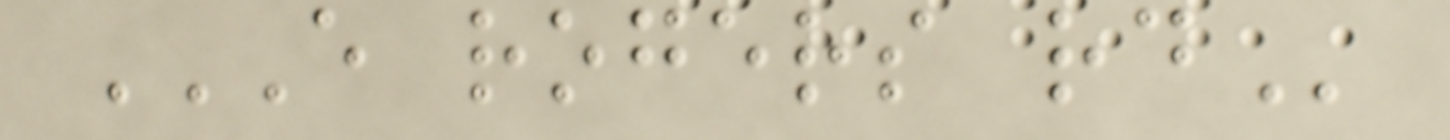E ROGERS RD
